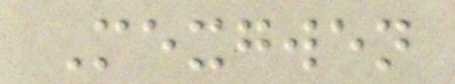Mexgwen
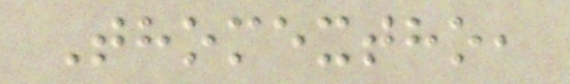Thomextho,
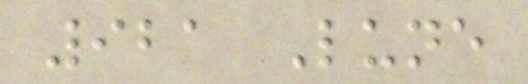921 Lune
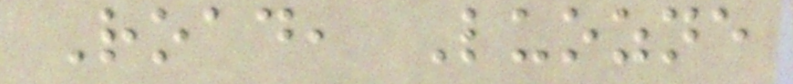Road, Luozne
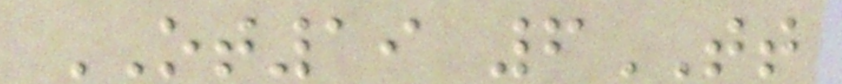OT19 6TT
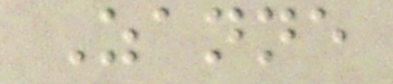Zanne
